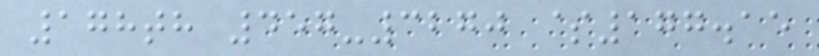178th 457-3270 $177.15
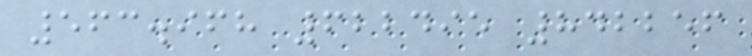563.968 622495 842256
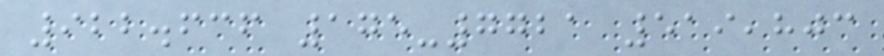922.636 175-7721 519,803
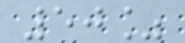50%
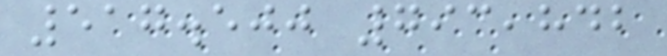517.500 793,842
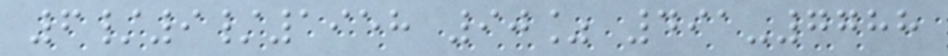6/9/1958 90% 491-7788
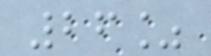26%
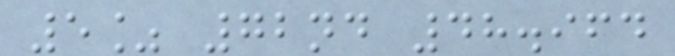5% 72nd 48.964
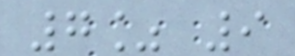7% 9
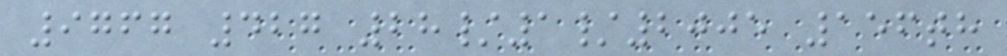9767 427 28/1/2005 156th
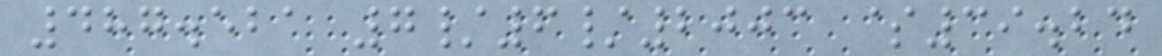487.521 7/6/2003 $39.24
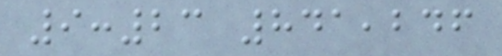9:23 841,246
